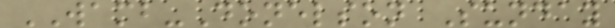WAMB-Donelson Sunday
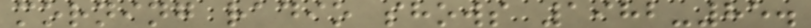morning radio shows 1982-85.
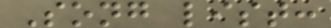Song list:
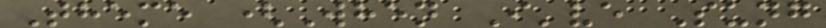Theme (When I've Sung
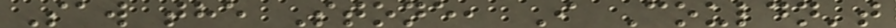Saw the Stone, I Couldn't
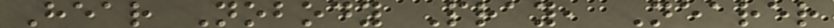Hear Nobody Pray, Nearer
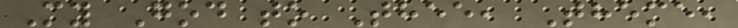My God to Thee, Theme,
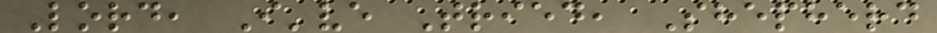Lord, I've Tried, Shepherd
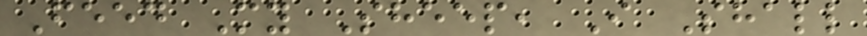Feed My Sheep, I Shall
